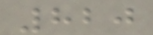820
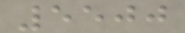5500
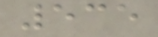535
